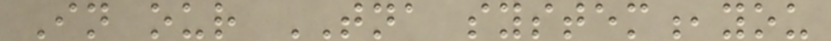In our TNA system,you
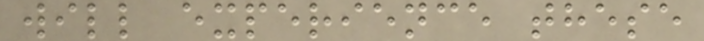will experience these
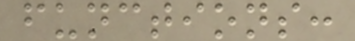functions:
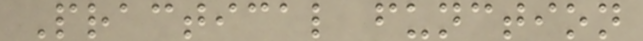Practical function
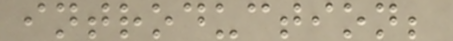introduction;
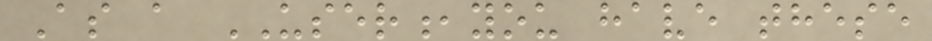As a USER,you have these
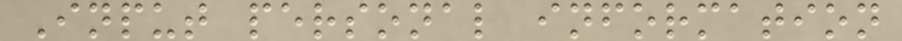Input personal information
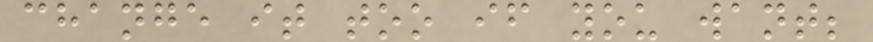change it too if you want;
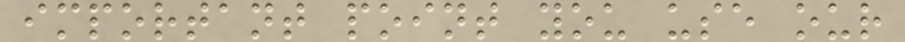important point you use our
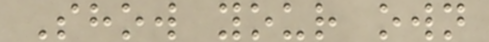Show your own
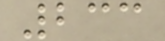233
